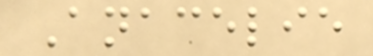Anacelie
